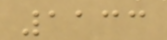1133
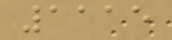1115
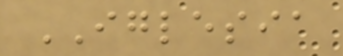IGLESIA
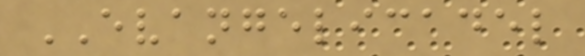EVANGELICADEL
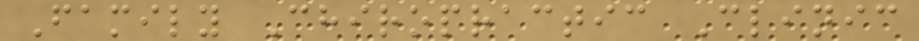Family Chiropractic Clinic
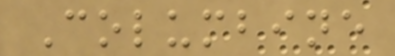Columbine
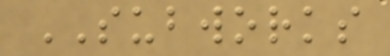SUBWORKS
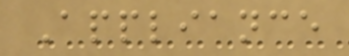Appliance
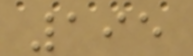195
